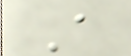A
